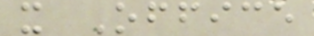x Office
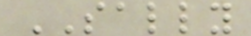SALLY
